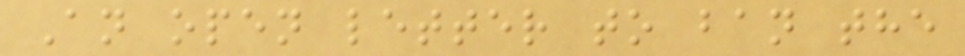An open letter to ban the
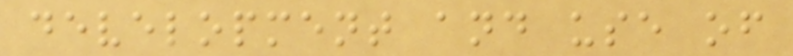development and use of
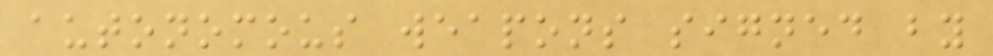autonomous weapons signed by
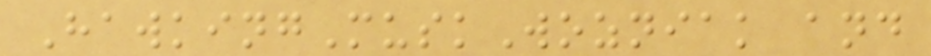HawkingMuskWozniak and
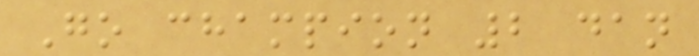Go champion 2 dan
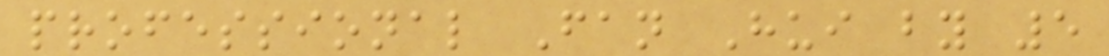professional Fan Hui by 5
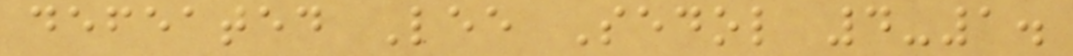defeated Lee Sedol 4-1.
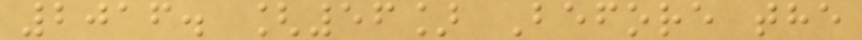2016. [56] Before the
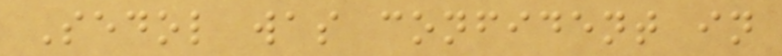Sedol was confident in
